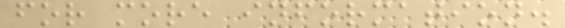for more information.
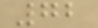72
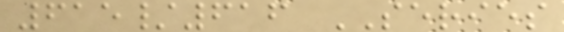615/616 SERIES
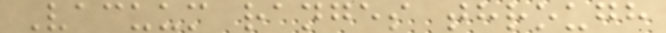Vacuum ranges through
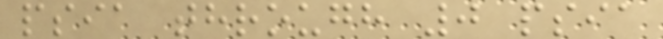psia through 0 psia
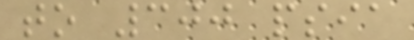to 300 psia
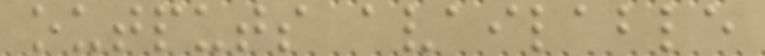outputs available
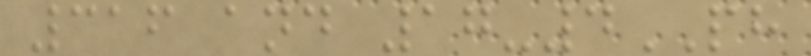316 and 17-4PH
